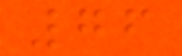76
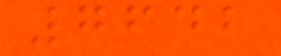7642
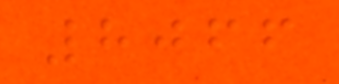8066
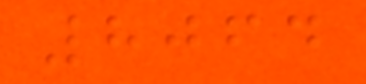8064
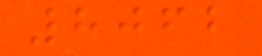8062
